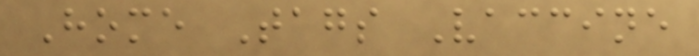Home Tags Vaccine
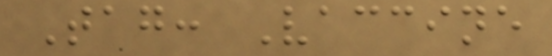Tag: Vaccine
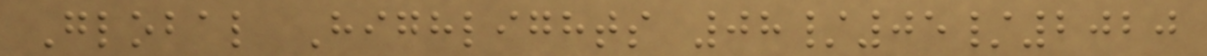Global Highlights 08/05/2020
